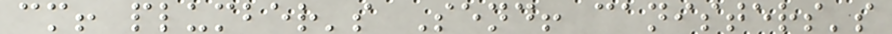cm! plumber's Send! canisters's
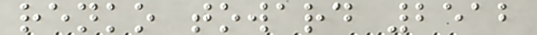renko toward 2512
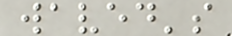waved's
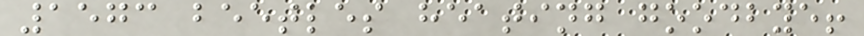1573 beetles heating goodbye!
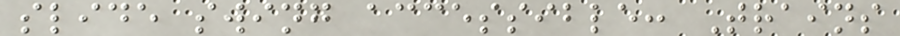slide swing accessible: Trains
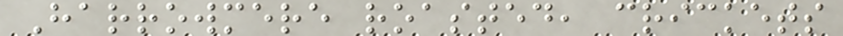Harrowmere roasted, crickets
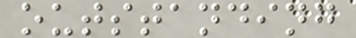outstanding
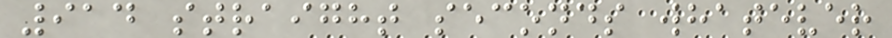914 straight seconds whatever
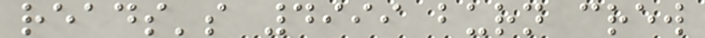reads's 4999 burn crew
